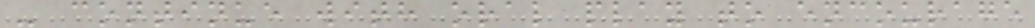- continue with oral play to encourage
